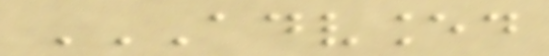ADVANCED
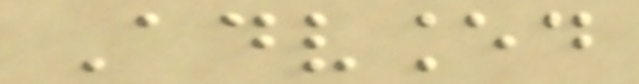Advanced
